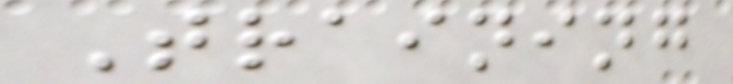Training
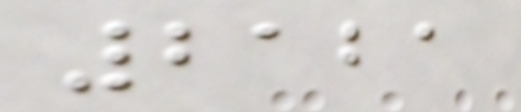2121
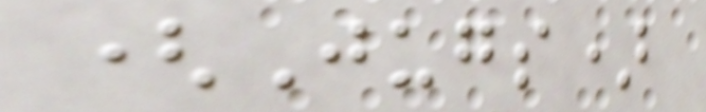(Jugs)
